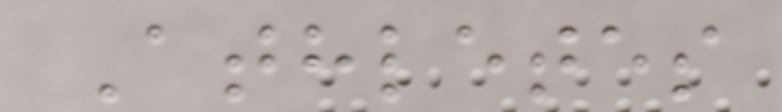Athletes
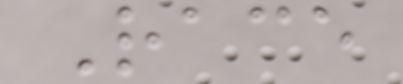Race
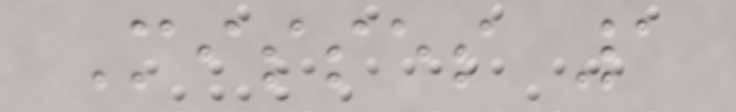Misses 1
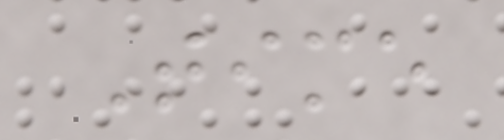Time
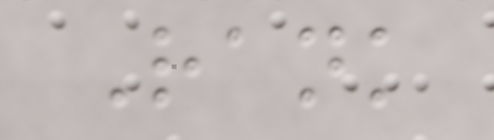Rank
